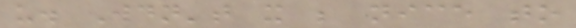us. Wouldn't it be nice to
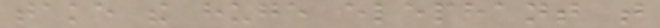take the huge elephant that
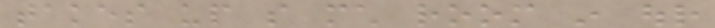takes up so much room in our
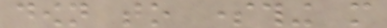down to something more
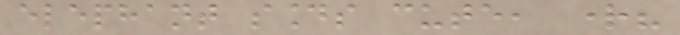elephant sounds cute, right?
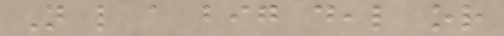Not like a big deal or
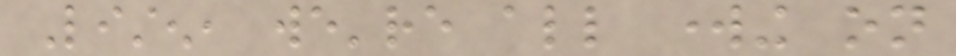Listen, we're all working on
